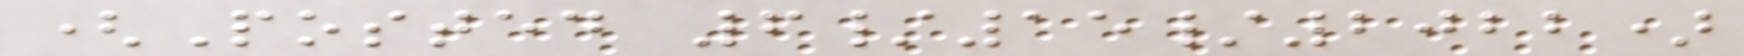(Posted 6/15/2022)
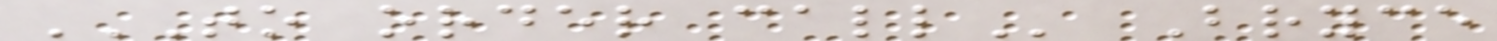TO ORDER CALL Bryce
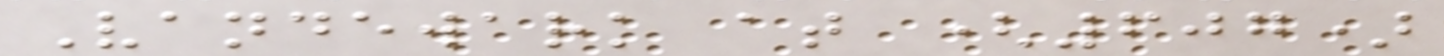Vandewark at (607)
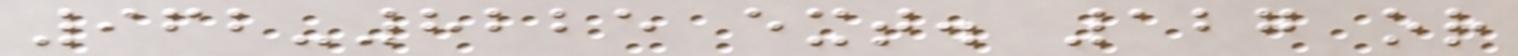962-8225 ext. 127 or
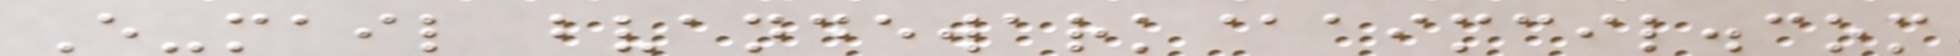E-mail bvandewark@aimcil.com
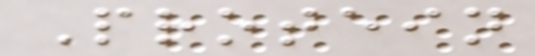Protein
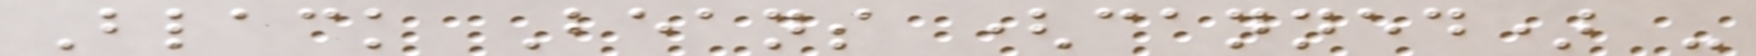Black Beans (canned) -
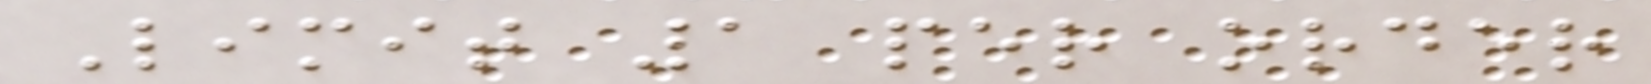Limit 1 per order
